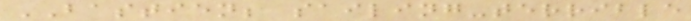BASTIEN; sailing-terrible
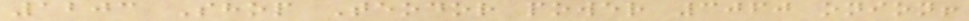1203 Shop Teodor power 3060 onion!
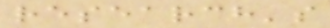research's
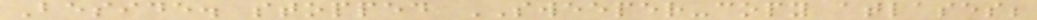Beside. stopped SWEEPER-copy atlases;
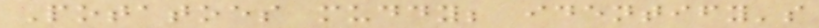Potatoes muddy; identify's
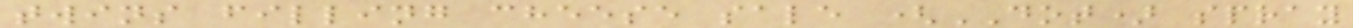twins filling cheese sale (DOT) spray
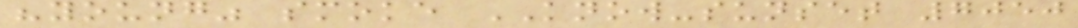"young" smoke KNOW-sunset 7050
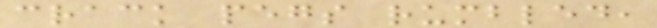crack pegs rumbled,
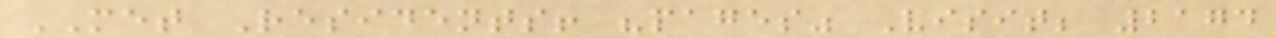MET Residents! "pages" Visit; 2174
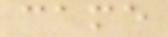came
